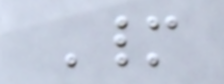Many
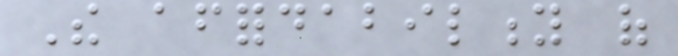The affordability of
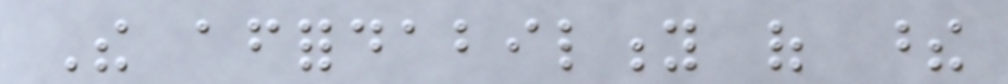The affordability of these
